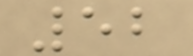52
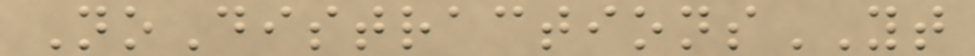NoDistractionsYT
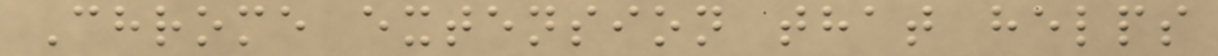Chrome extension that helps
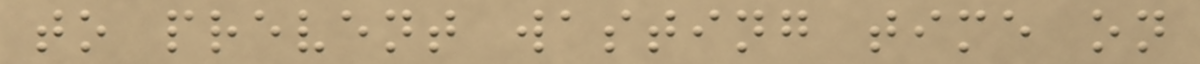to prevent wasting time on
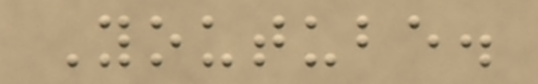Youtube.
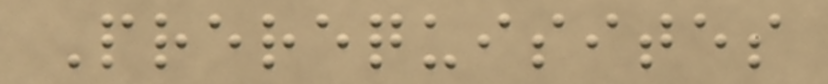Prerequisites
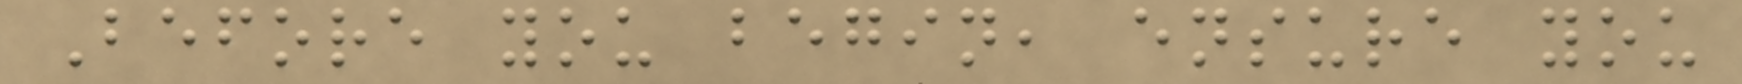Before you begin, ensure you
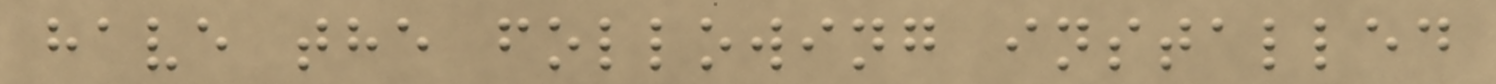have the following installed
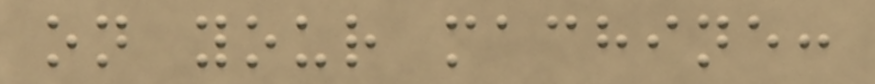on your machine:
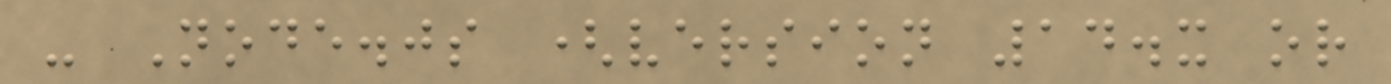- Node.js (version 14.x or
